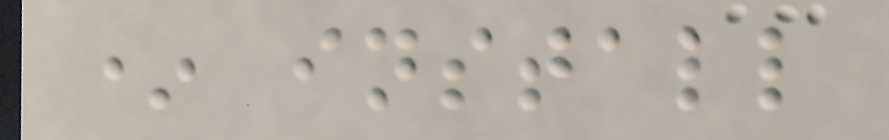* install
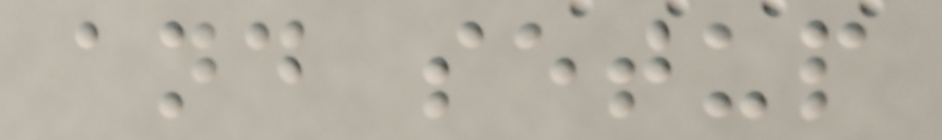and setup
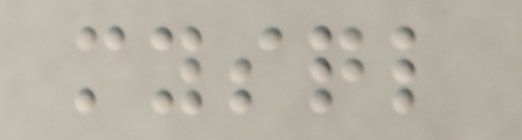mysql
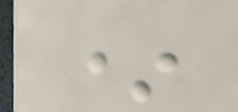*
